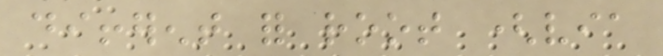different for root (via
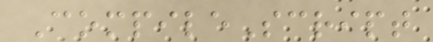CompileScript
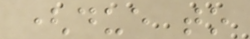(due to
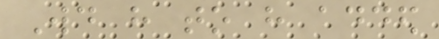Would have to have added
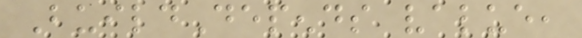BuildDepends value,
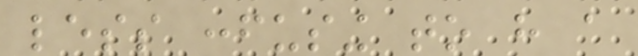less confusing to have a
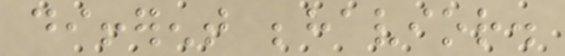different behavior.
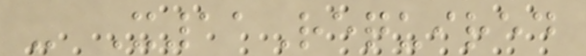- X11Required
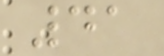41
